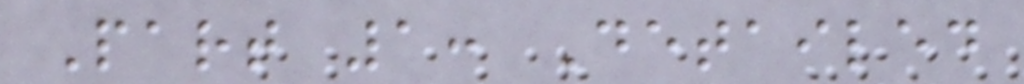Part 1: Detailed
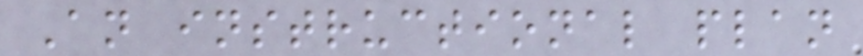An instructional plan
